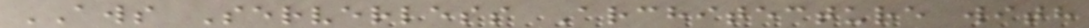AWS Serverless Architecture with
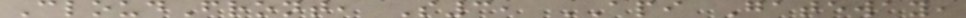CloudFront, S3, API Gateway,
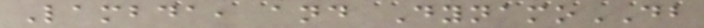Lambda, and DynamoDB
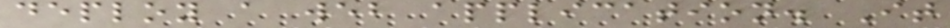deploy a web application. It
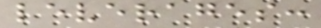leverages:
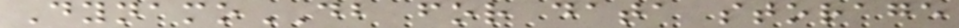DynamoDB for data storage
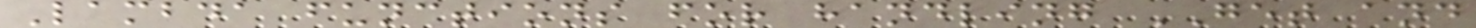Lambda functions for handling GET and
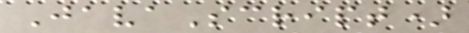JavaScript)
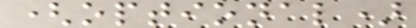(optional)
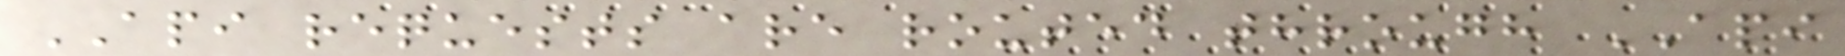API requests are routed through API
